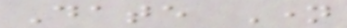Date Name
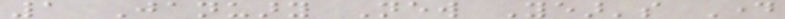1 January New Year's Day
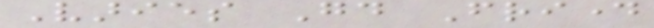Varies Good Friday
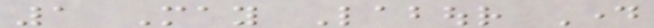1 May Labour Day
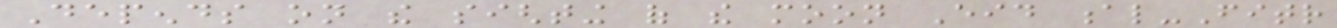Depends on the sighting of the moon Eid al-Fitr
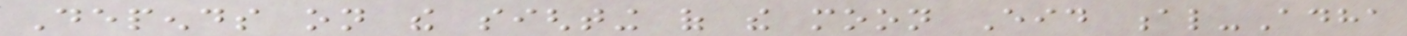Depends on the sighting of the moon Eid al-Adha
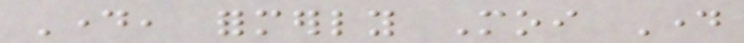Day, formerly Moi Day
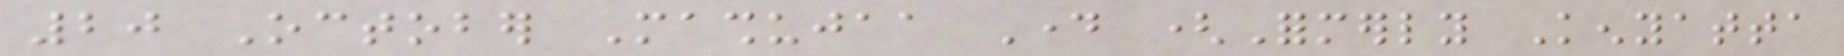20 October Mashujaa Day (Formerly Kenyatta
